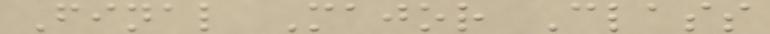Final Major Class
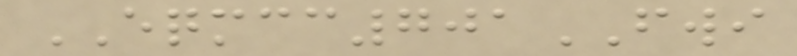EQMCC701FWI
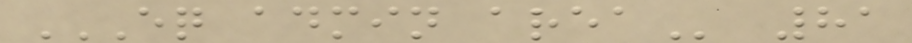EQ ADMIN AREA 81
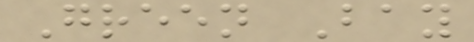Green Bay
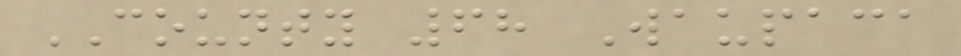COUNTY 68 Waupaca
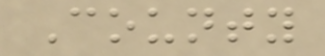County
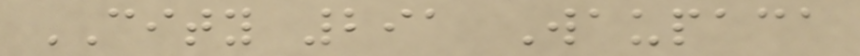CITY 291 Waupaca
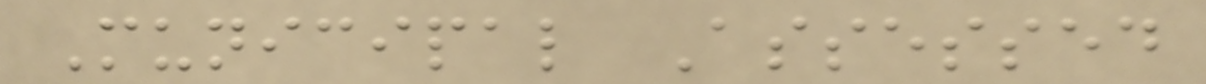Municipal Assessed
